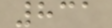831
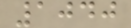1040
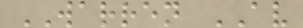WARREN AV
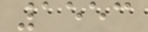1553
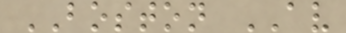BOSTON AV
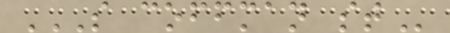S COFFMAN ST
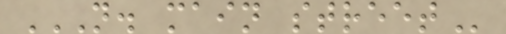N. MAIN STREET
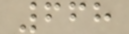668
